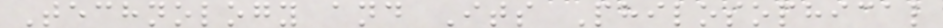Technology and Its Philosophical
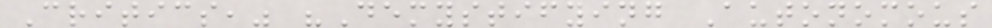Critics," "Demystifying Autonomous
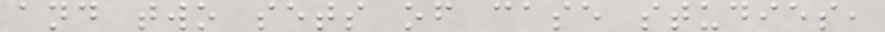and two sets of case studies,
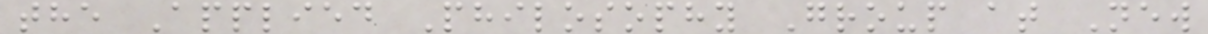the Applied Philosophy Group at New
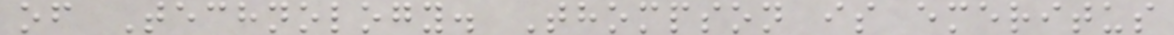of Technology. Thompson is emeritus
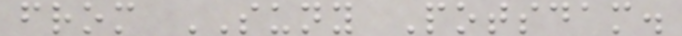from SUNY Potsdam.
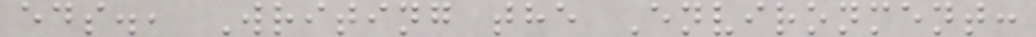eds., Writing the Environment:
